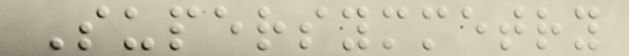Supersymmetry
